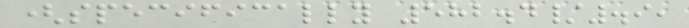(specifically 582.4/.9,
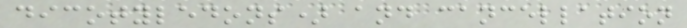dicotyledons) and cancellation
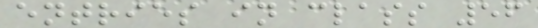entries in class 56
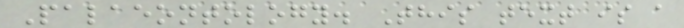Palaeontology. This text is a
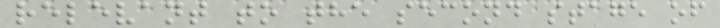relevant to the second stage of
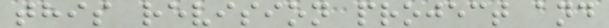this revision project and
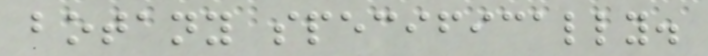botany specifically.
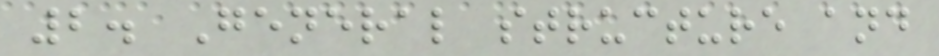2. General structure and
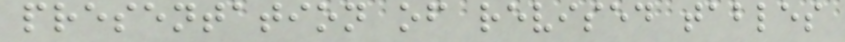presentation of revised tables
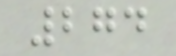274
